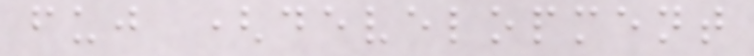fuj (development
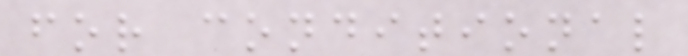for conditional
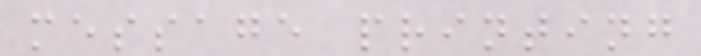message printing
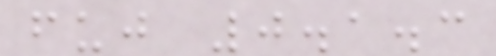fuj 0.1.3
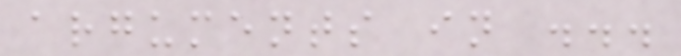arguments in ...
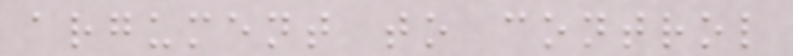argument to control
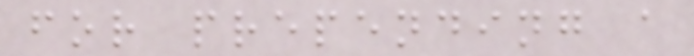for prepending a
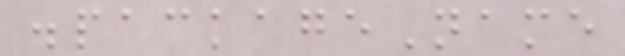.packageName
